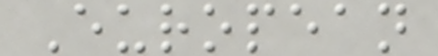European
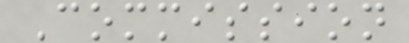Commission
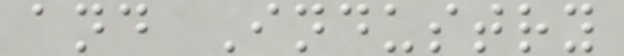and Industry
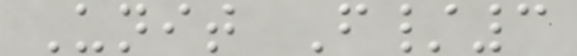Unit F/3
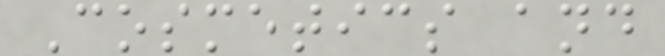Cosmetics and
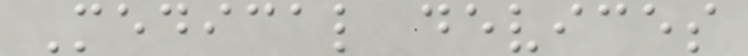Medical devices
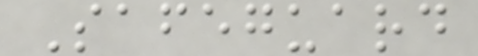Safeguard
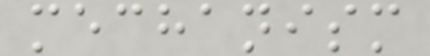mechanism
